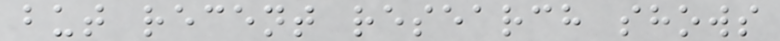but recent research shows
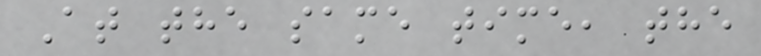At the same time, the
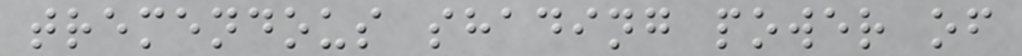tremendous shading power of
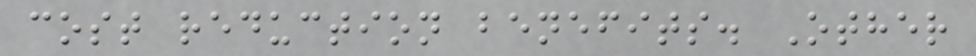cost reduction benefits. Other
